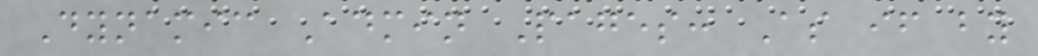Dynamic Admin Pages: As if by
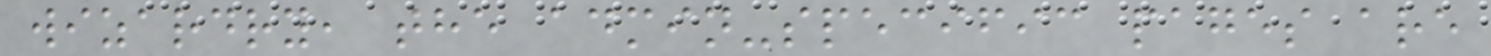wizardry, the admin-specific pages are
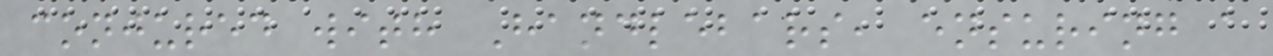conjured with Handlebars, ensuring a
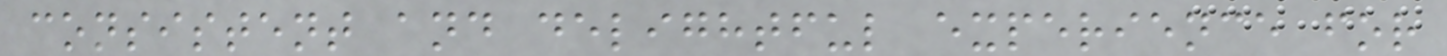consistent and delightful experience for
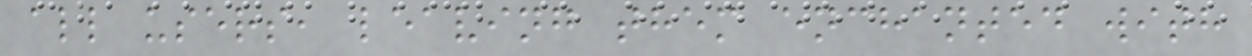all users, leaving them enchanted with
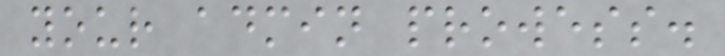your admin prowess.
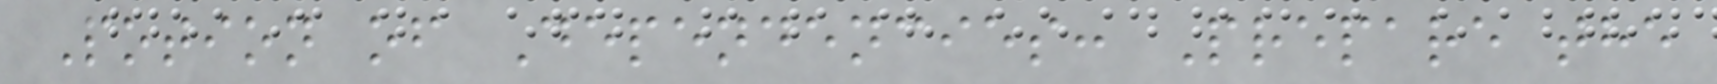Potion of Dependencies: Prepare the
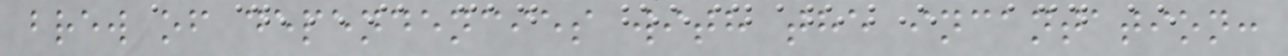brew of dependencies with the incantation:
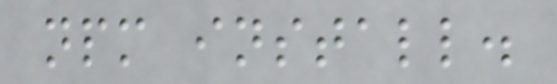npm install.
